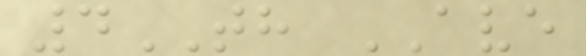4TH AVE
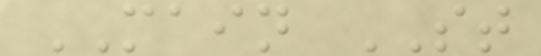MAIN ST
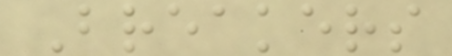Breakers
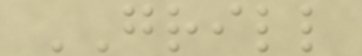GRILL
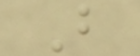B
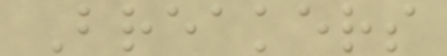Breakers
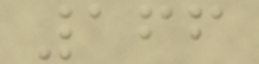166
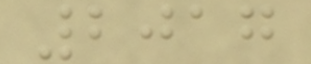2017
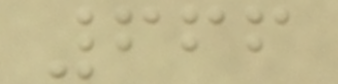666
